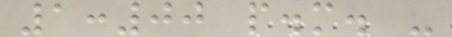1:00 p.m. -
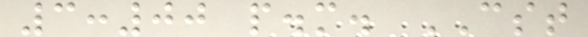3:00 p.m. CST
